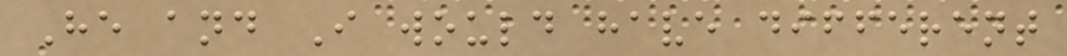He and I would have different
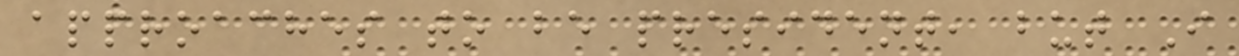approaches to be president, but I
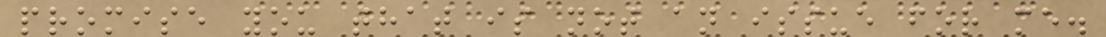promise you that is not an issue for me.
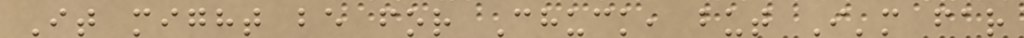It might be for Chuck, but I'm far
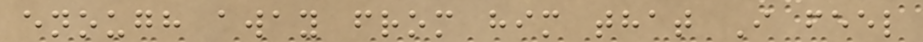enough away from him that I feel
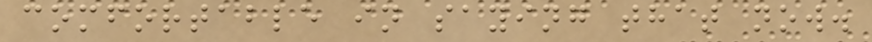comfortable in saying that now.
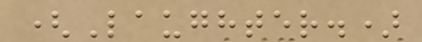(Laughter.)
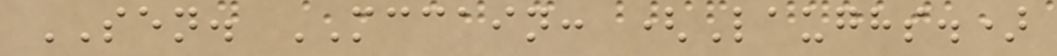SEN. MCCAIN: (Laughs.)
